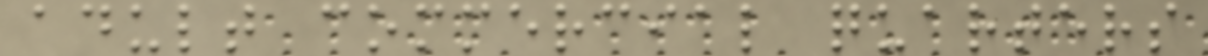adult commercial quarters
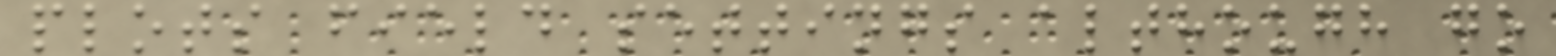plots field settings although go
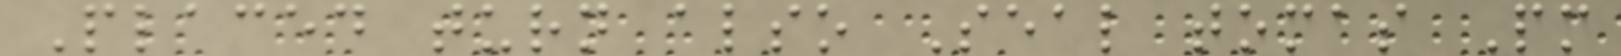Placed turn also Seal tomas Pm
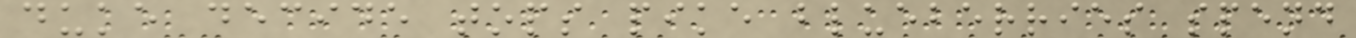duke decide tops pike blueberries spend
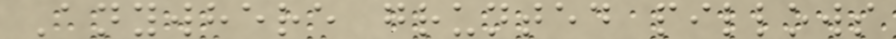Anywhere grunted pillows
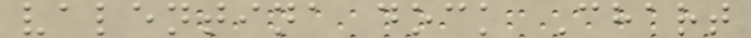valentina dock Chart
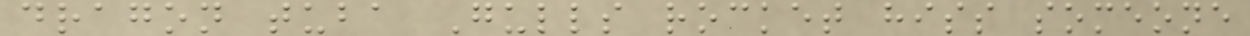dragon tuba Gulls rocket hiss someone
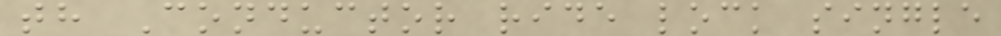th Conductor ride lock single
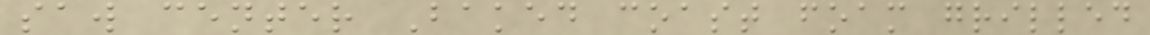saw center Baked coast foam grilled
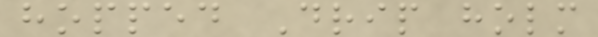hopped Drip holm
